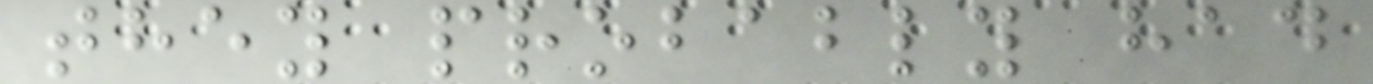they probably had
